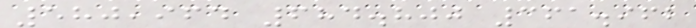580,964 684.800 361.962
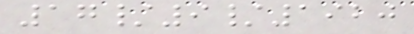17/9/1920
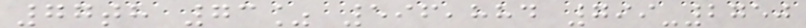77th 73% 596,884 799-2750
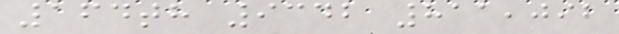164th 9342 811,092
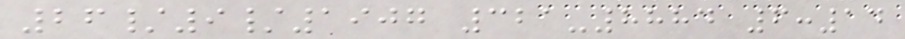26/9/1907 321-8884 6:14
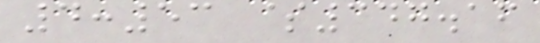4:53 $347.16
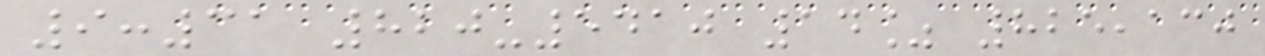9:31 820-5410 14% 825,130
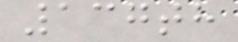137th
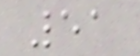51
